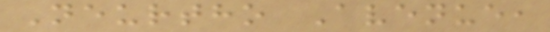Neurtho Avenue,
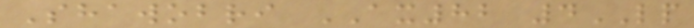Shawobri AX82 4LP
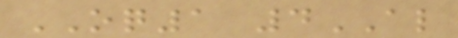OQ1 4AL
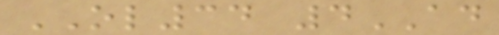OL34 4AD
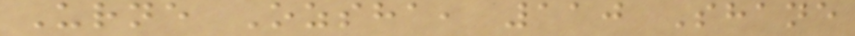Urne Ozsha, 110 Shane
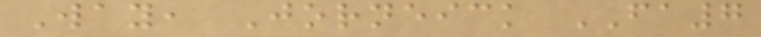Way, Jorneick FA7
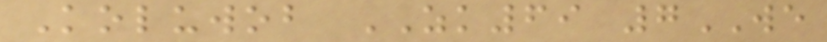Koluwob ZK69 7WE
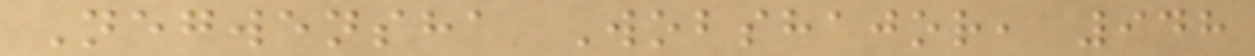Negwensha Wobshajor, 948
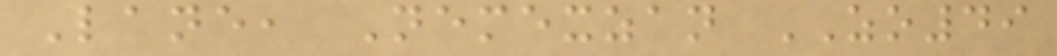Lane, Nemexzan ZO49
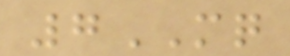7MQ
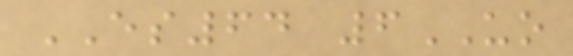ES64 6UO
